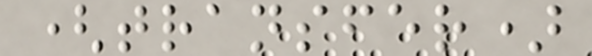(transfer)
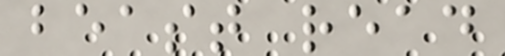beast read
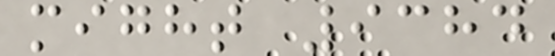might 9384
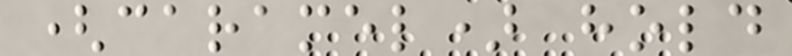(caramel) hold
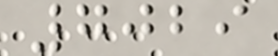7029
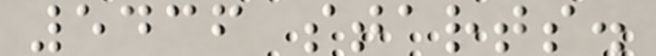5436 starts.
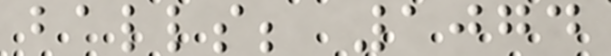balls; 1074
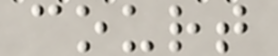court
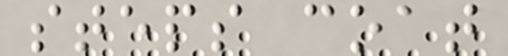steps coat
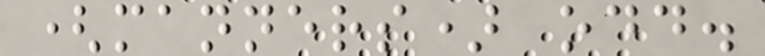(manners) odd.
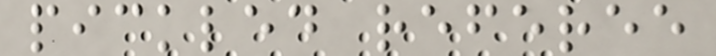pickled referee
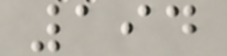194
